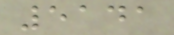5141
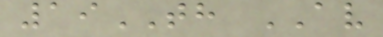19TH AV
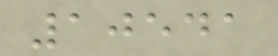10541
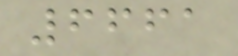6661
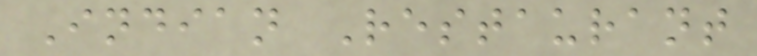Indian Restaurant
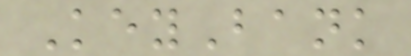KeyBank
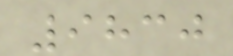9830
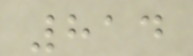814
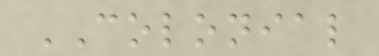COLONIAL
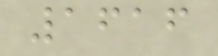1616
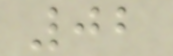02
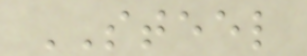STEEL
